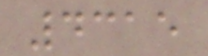4315
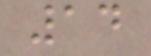14
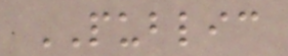PUBLIC
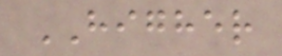HIGHER
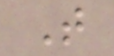T
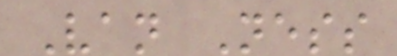Van Ness
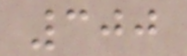300
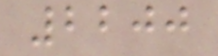2200
